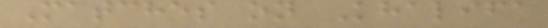Matches on Khalifa
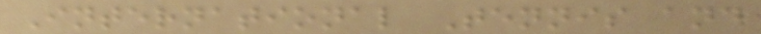International Tennis and
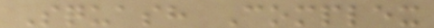Squash Complex
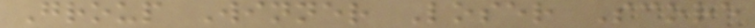Group Winner Loser Score
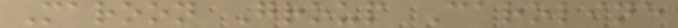Maroon Group Caroline
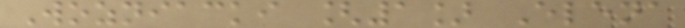Wozniacki [1] Elena
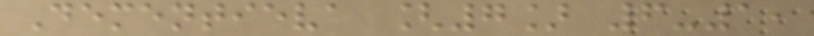Dementieva [7] 6-1,
